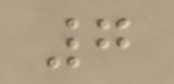7
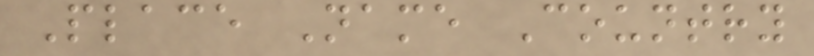Place Name Country
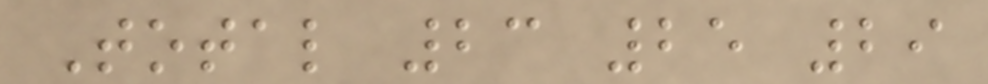Total 23 25 29
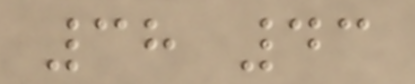38 43
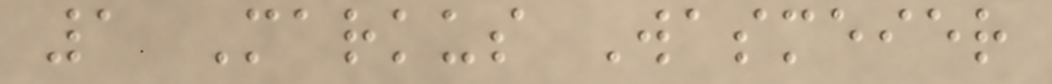1 Markus Wasmeier
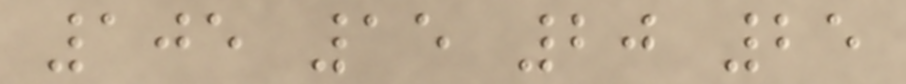105 15 20 25
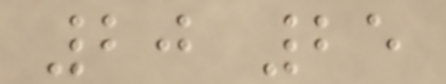20 25
